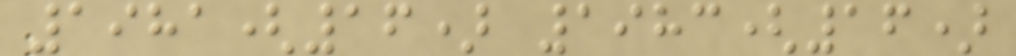1981(16) 1983(16)
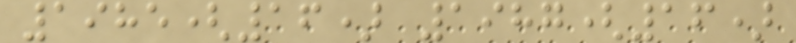1985(16) 1987(16)
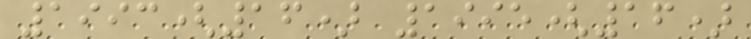1993(16) 1995(16)
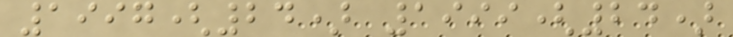1997(24) 1999(24)
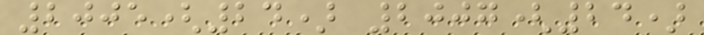2005(24) 2007(24)
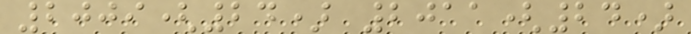2009(24) 2011(24)
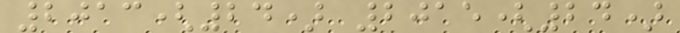2013(24) 2015(24)
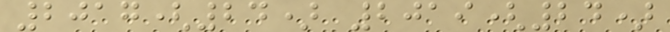2017(24) 2019(24)
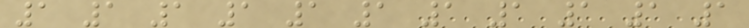1 1 1 1 1 1 1 1 1 1 1
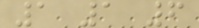1 1 6
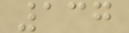137
